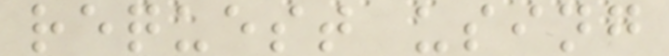request using
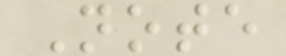Note
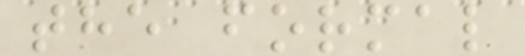the formal
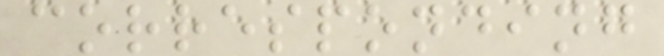corresponding
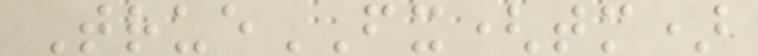TrueFX(tm)
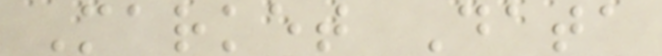Market Data
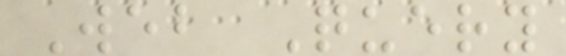Web Query
